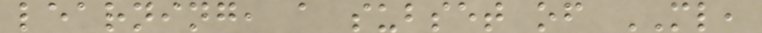learning, a subset of ML,
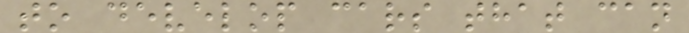to develop cars that can
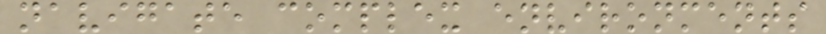navigate complex environments
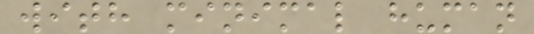with minimal human
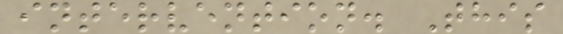intervention. This
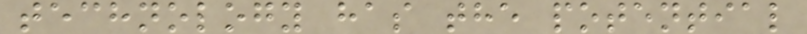technology has the potential
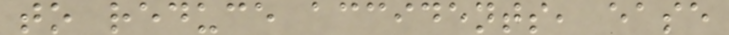to reduce accidents, ease
